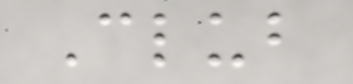Club
